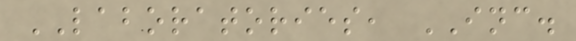LABORATORIES, INC.
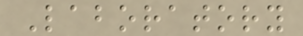Laboratory
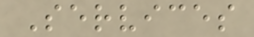Services
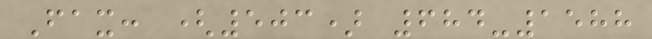Fax: (503) 684-1588
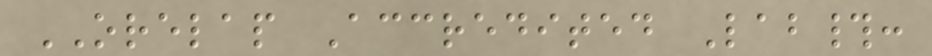ORELAP Accredited Lab#:
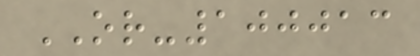OR-100013
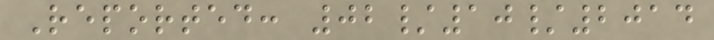Reported: 02/10/2014
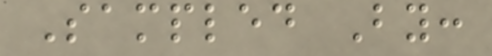Sampled By:
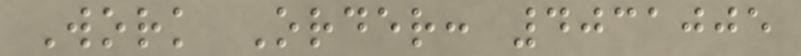Work Order: 4031005
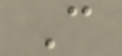C
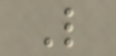L
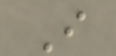I
